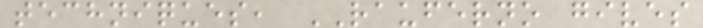techniques, RAUFERNO gives
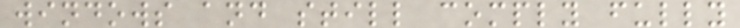windows and still comply fully
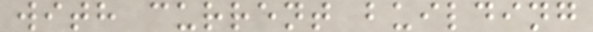with current building
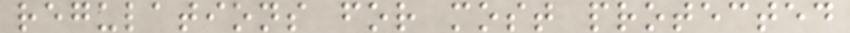regulations for most protected
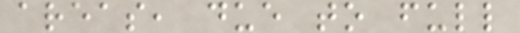areas, due to full
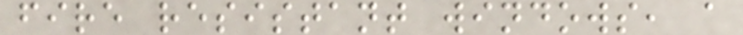fire resistant windows, a
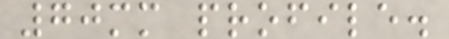70mm profile.
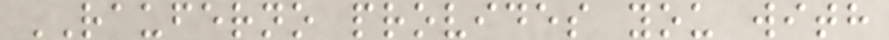RAUFERNO provides you with
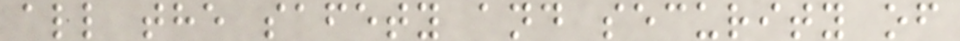all the safety and security of
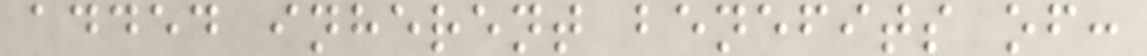added inherent benefits of:
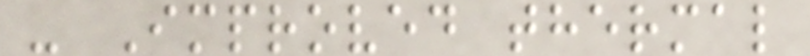- Improved thermal
